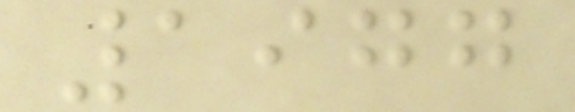1977
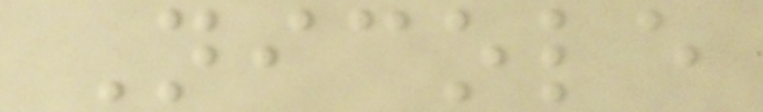Nicole
